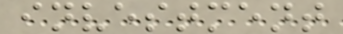investment
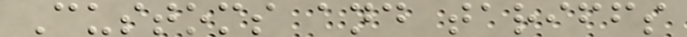Customs and tariffs
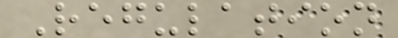Regulation
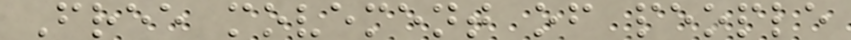Free movement of people
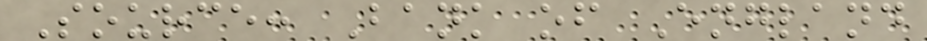Source: Bank of England
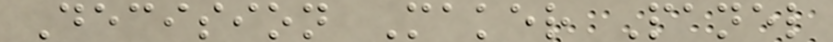Decision Maker Panel
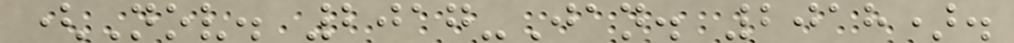(Nov. 2017-Jan. 2018).
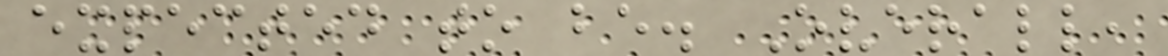expected to be. Overall,
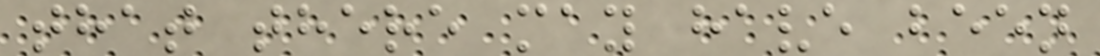that there may have been
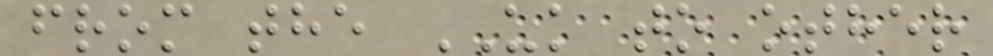from the UK to other
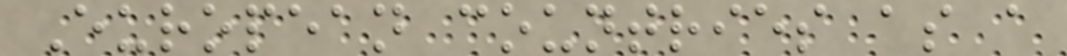European countries as a
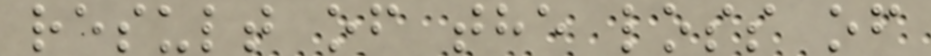result of the loss of
